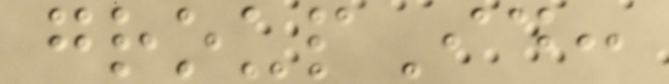groupId:
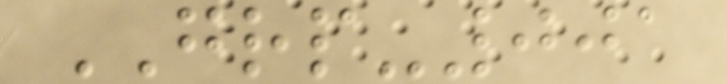GRP-001
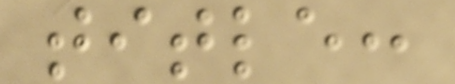title:
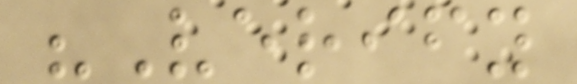"Verify
